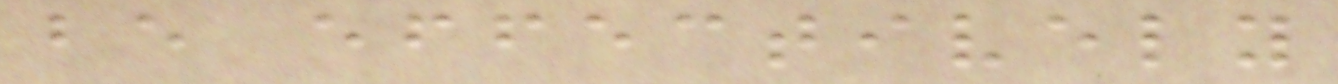be effectively
